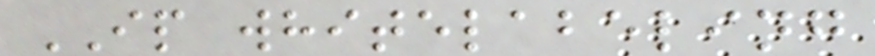IP whitelabeling
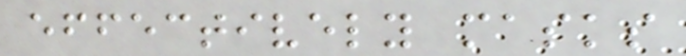effectively masks
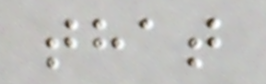that
